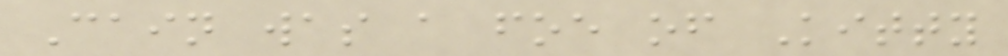Cain was a foe of Kitty
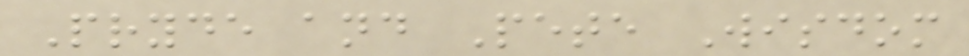Pryde and Pete Wisdom
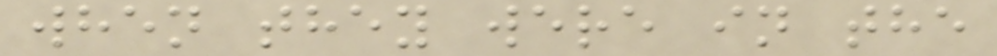when they were in the
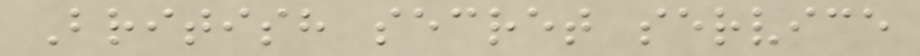British secret service
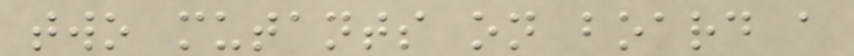two mutants on board a
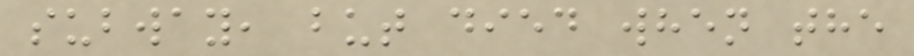subway, but died when the
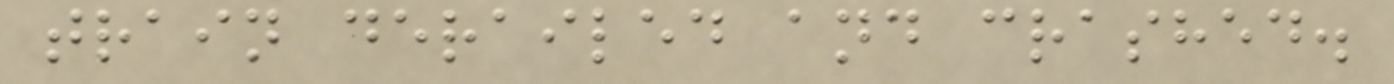train derailed and crashed.
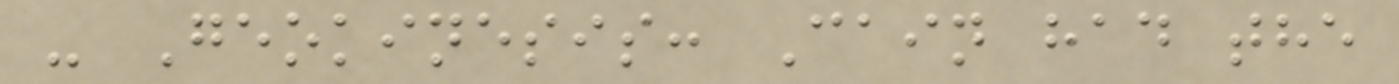- Geokinesis: Cain had the
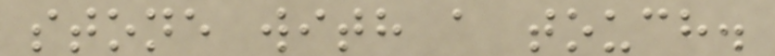stone with a touch.
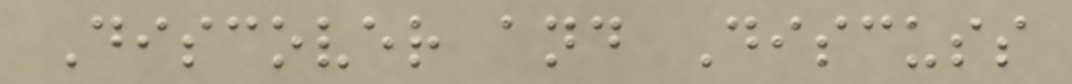Discover and Discuss
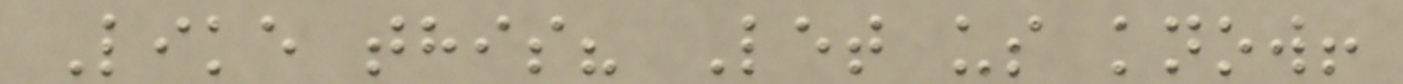Like this? Let us know!
